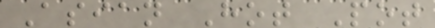Asian Hot Pot
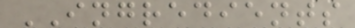INGREDIENTS
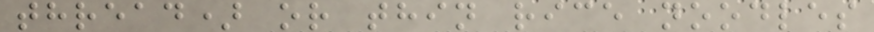thread) or thin rice noodles
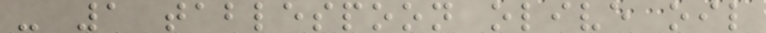- 1 tablespoon olive oil
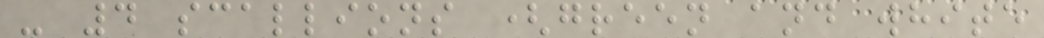- 4 scallions (green and white
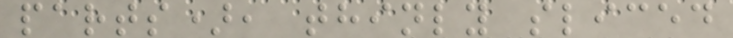parts), thinly sliced
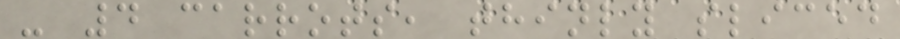- 4 carrots, thinly sliced
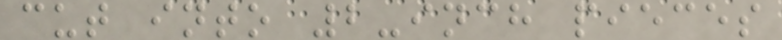cut into 2-inch pieces
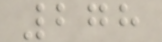278
